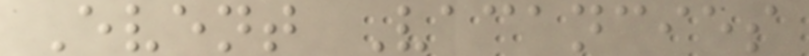Event Vacancies
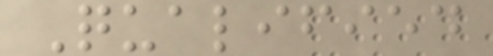Qualified
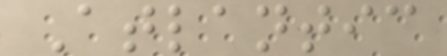Atlantic
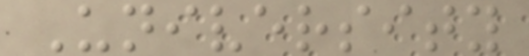University
